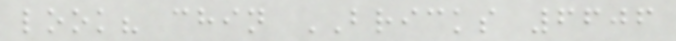look? chin BRICKS 6606
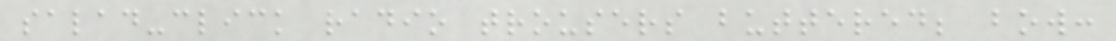salad-click radio trousers buttered; bow:
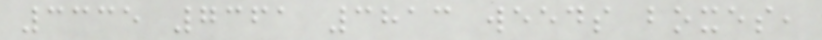3335 7361 3813 weeds boxes,
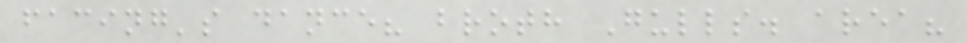facing's dance? broth Gulls. area?
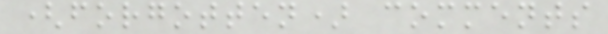(forgotten) comments
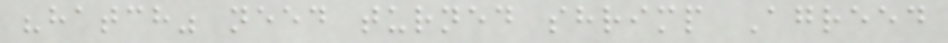"hatch" need turned shrimp Agreed
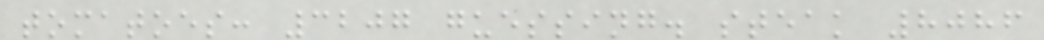tomatoes: 3207 guessing. steak 8086
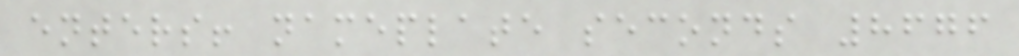enters! nameplate seconds 8676
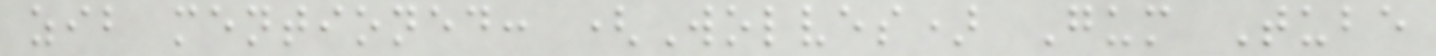zib mentioned: (Wolves) Gum Tube
